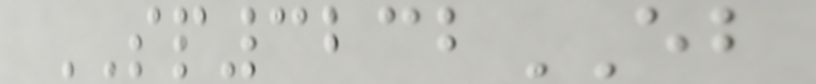SP3232EB
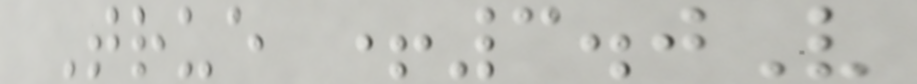True +3.0V
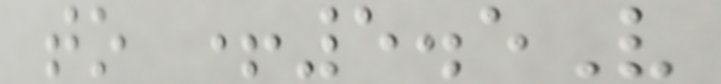to +5.5V
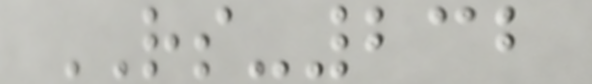RS-232
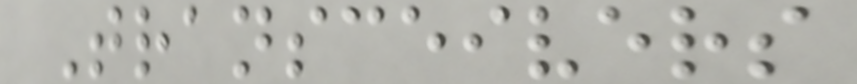Transceivers
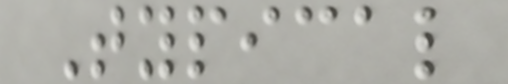Typical
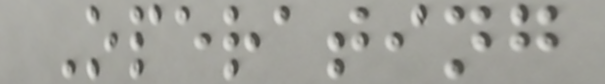Operating
